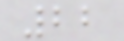22
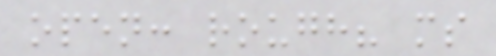open: rough? ms
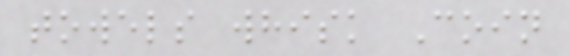towels whisk Coin
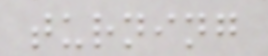turning
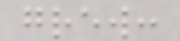grew:
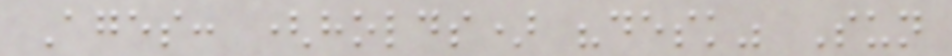Ages: (holds) "desk" Sun
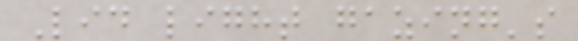Lid light gazing's
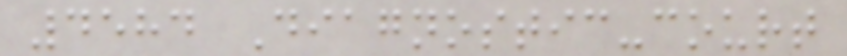4584 Diagnostic-court
